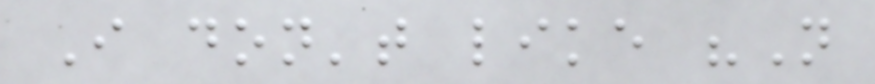I don't like "N
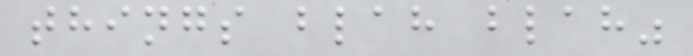things blah blah"
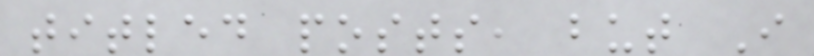titled posts, but I
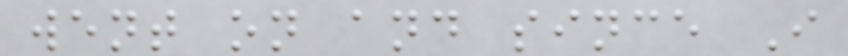went on and since I
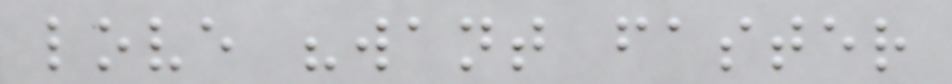love "want faster
